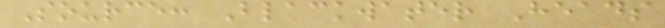Source: Blackwater Heads
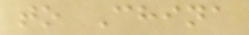to China
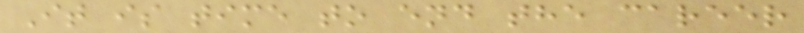It is time to end the career
